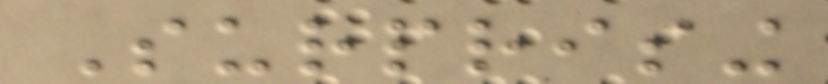Surprising
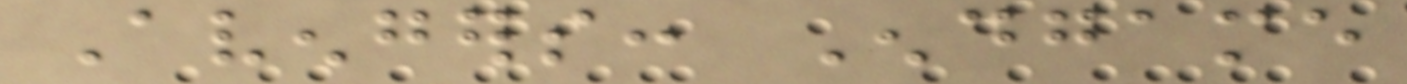Avengers: Endgame
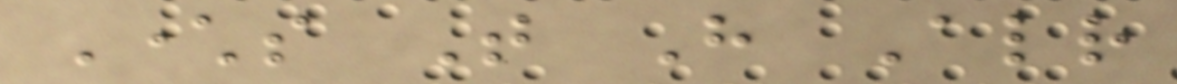Characters That Have Already
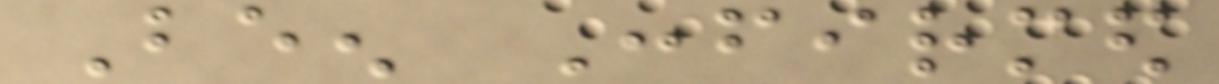Been Confirmed
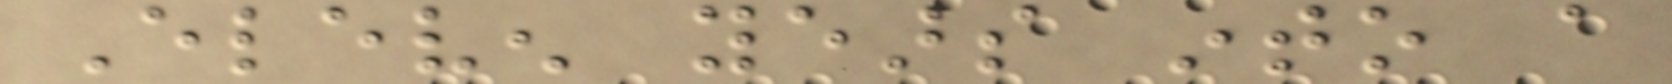Eleven years into a
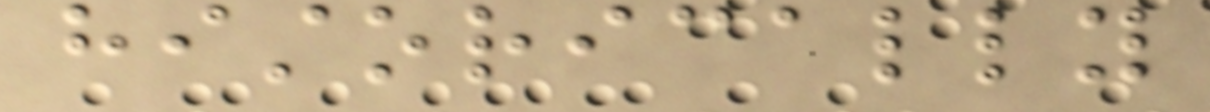historically
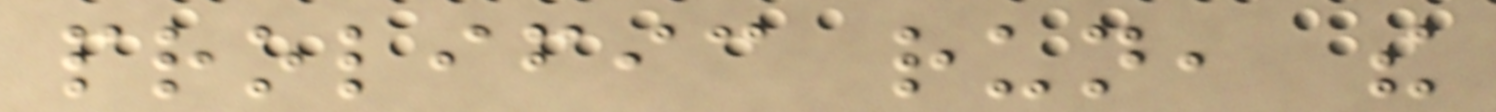prolific run, the
